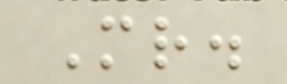Mr.
